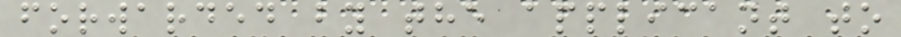forwarded by the applicant to
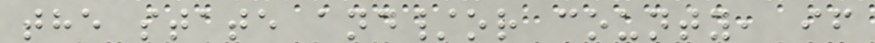the state and/or county, if
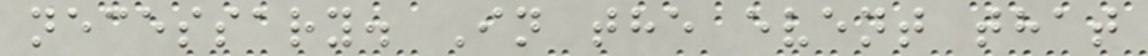necessary. In the event that
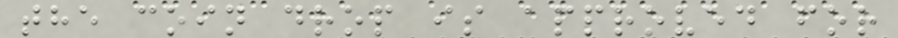the coin drop is approved for
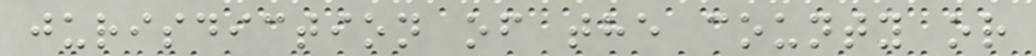jurisdiction of the county or
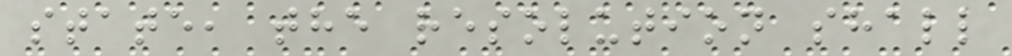state, the resolution shall
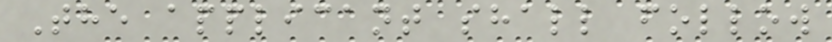The applicant shall follow
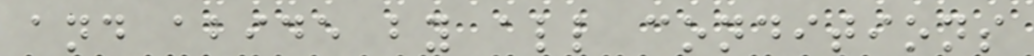and abide by all conditions
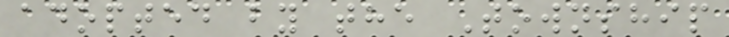adopted by the Township
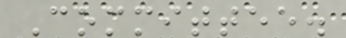Committee.
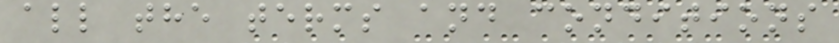all the terms and conditions
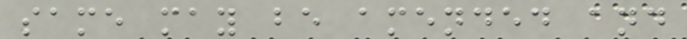same may be amended and
